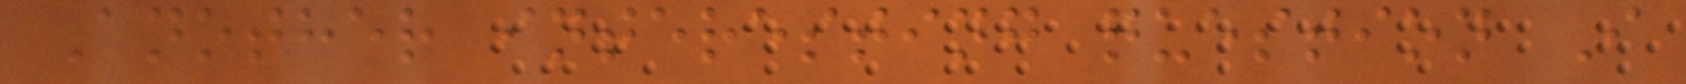Another interesting question I
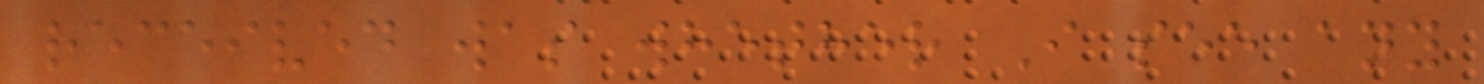received was whether I see any
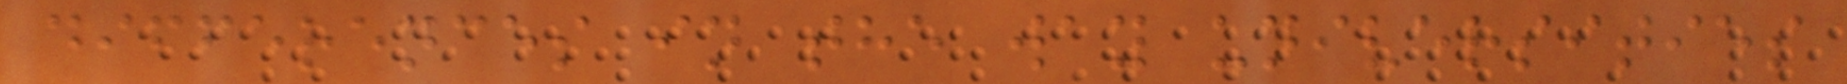differences in the way universities
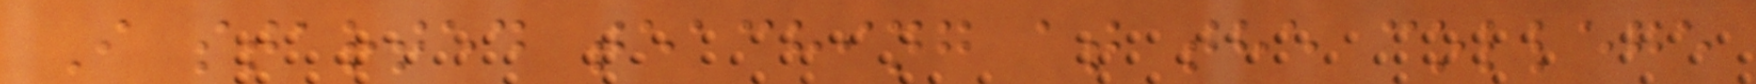I started teaching at the college
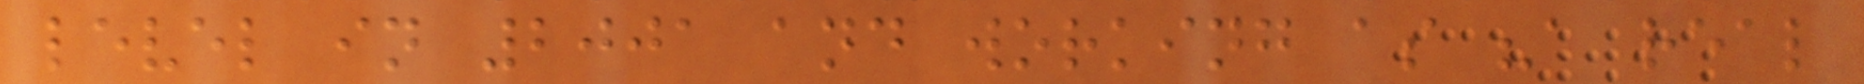level in 2001 and working as "a real
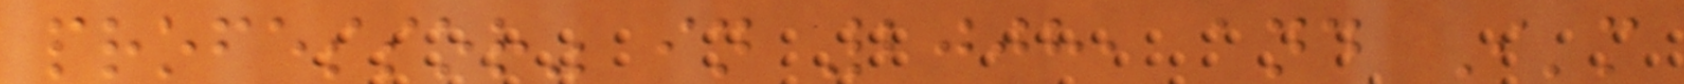professor" in 2008, and I'm
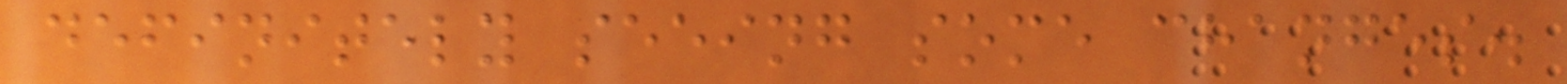definitely seeing some changes.
